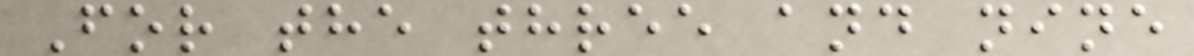For the three and nine
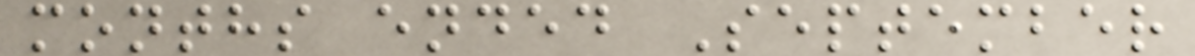months ended September
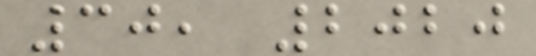30, 2020
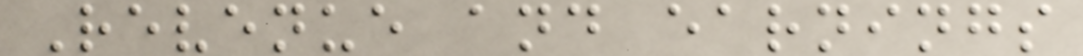Revenue and earnings
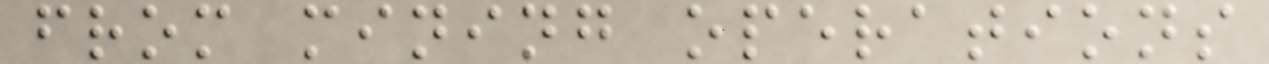from mining operations
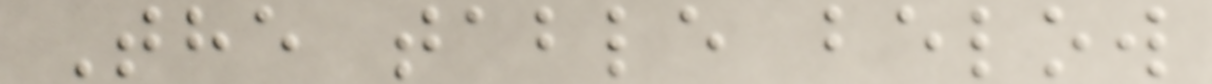The table below
